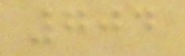704
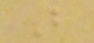B
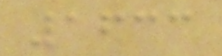1633
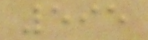595
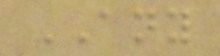ANY
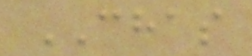CHAS
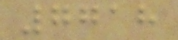7718
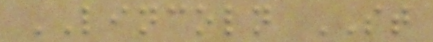LINCOLN ST
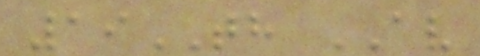19TH AV
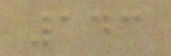143
